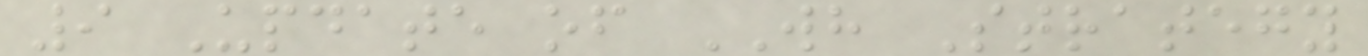9 Update of WH Strategy
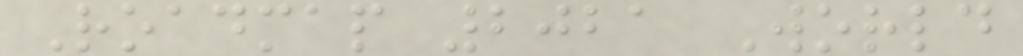Roadmap 2021 World
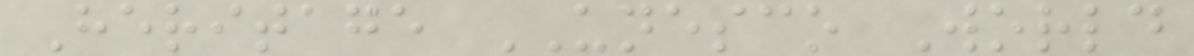Heritage UNESCO World
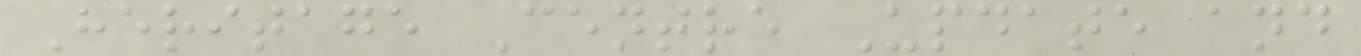Heritage Centre Update and
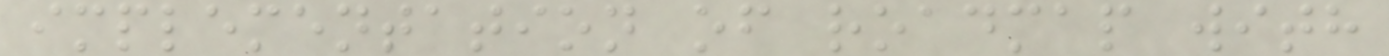implementation of roadmap with
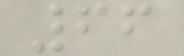66
